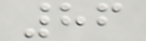86
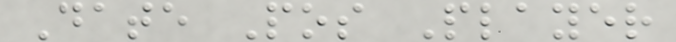Date Pos Player
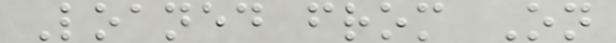Loaned from On
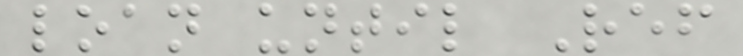loan until Ref
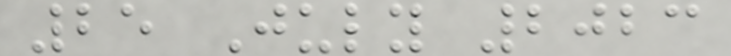25 July 2023
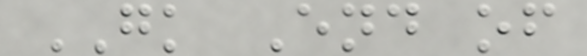GK End of
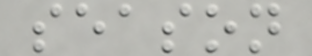season
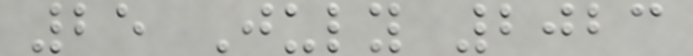25 July 2023
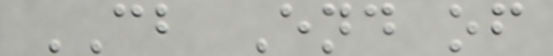CB End of
